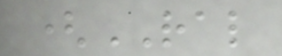(RAL
